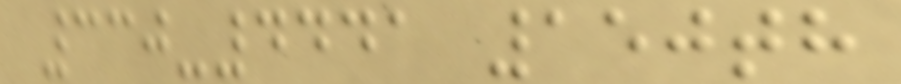330-4441 150th
